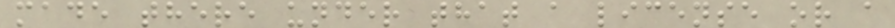made there under that a license or a
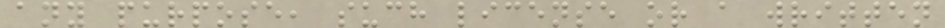any purpose, such license or a written
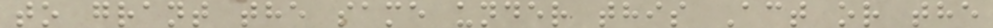to grant the same under this Act or the
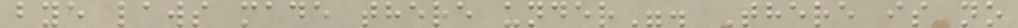bye laws made there under". There is no
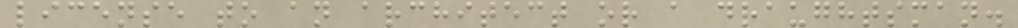license to an architect or a draughtsman.
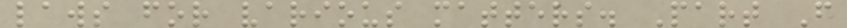laws for various matters. Part F
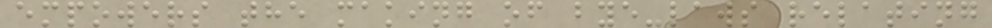empowers the making of bye-laws relating
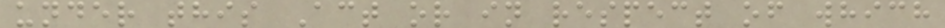under this Act or in respect of which
